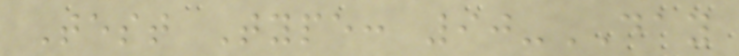Test Type: 90-DAY
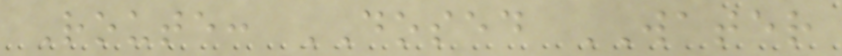Route: DOSED WATER
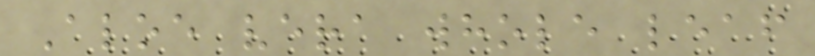Aloe vera whole leaf
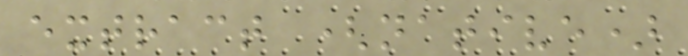extract (native)
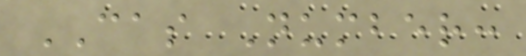CAS Number:
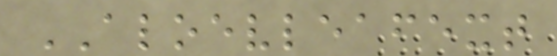ALOEVLEAFEXT
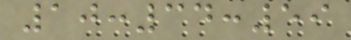10:34:59
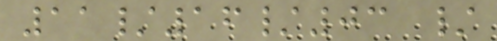11/16/03 /
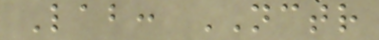Lab: NCTR
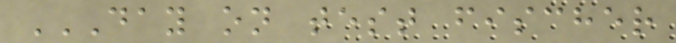DAY ON TEST FISCHER
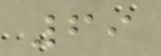69
